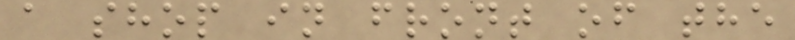a shop in front of the
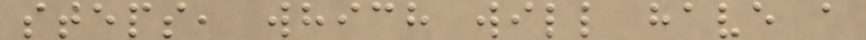steps, which will have a
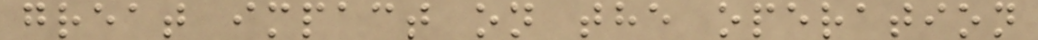great impact on the operation
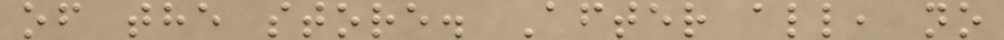of the store. After all, no
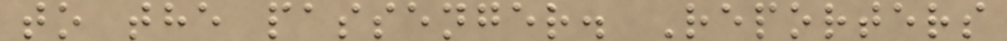to the passenger. Reporters
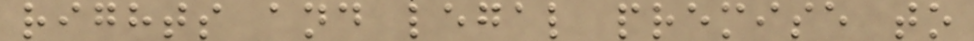rights and legal premise to
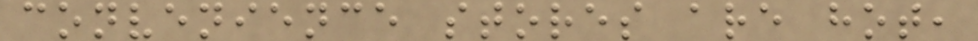convenience stores are hot,
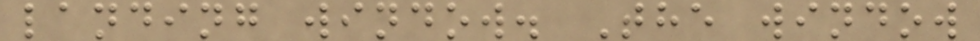landing window. The window
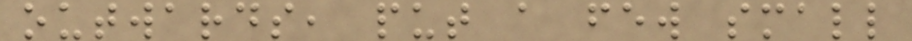outwards, put a few small
